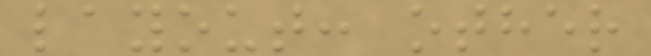layout: other
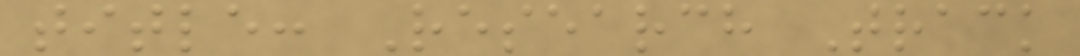title: Research Track
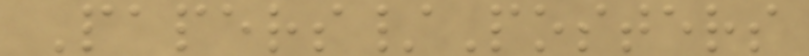Papers/Posters
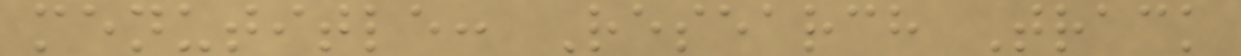menutitle: Research Track
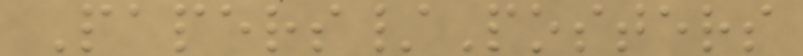Papers/Posters
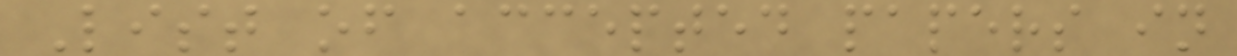List of accepted papers in
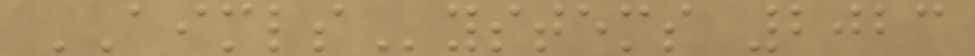AIMLSystems 2023
